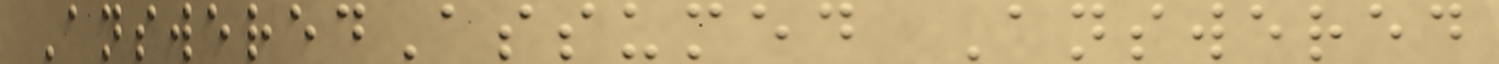AnsweredAssumed Answered
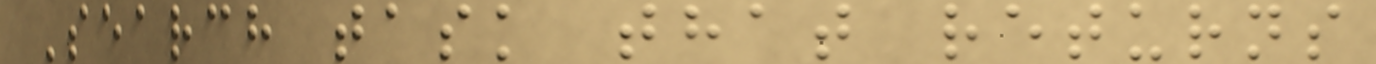Search task that returns
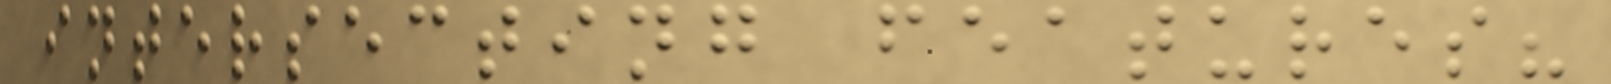intersecting features?
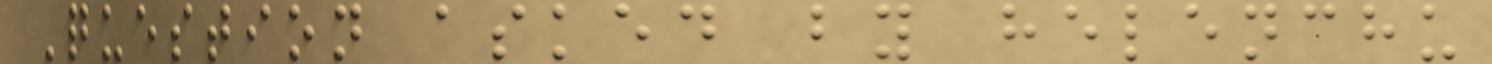Question asked by helenchu
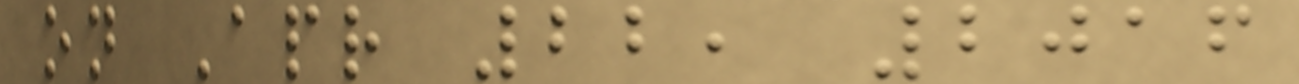on Apr 22, 2016
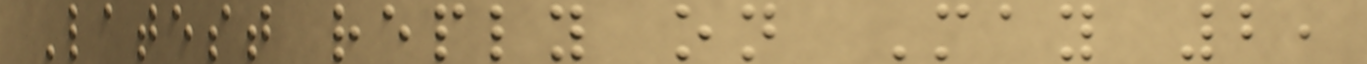Latest reply on May 2,
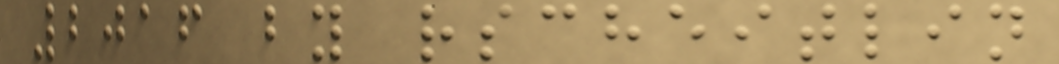2016 by rscheitlin
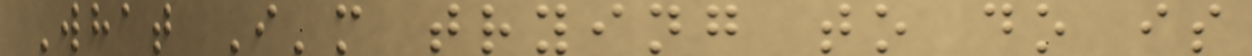What I'm trying to do is
